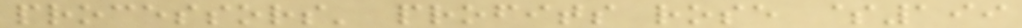processors' profits rose $199
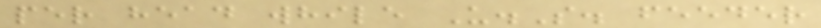per head while U.S. feeder
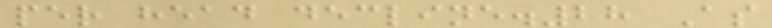per head decline.28 As
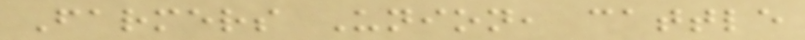Farmers Union, cattle
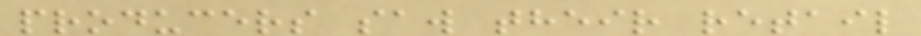producers saw their retail
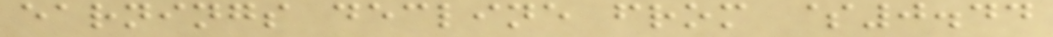earnings decline from $0.44
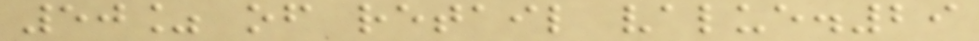50% of retail value.29
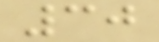30
